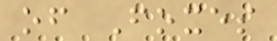of Foxes
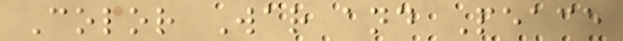Color War and Peace
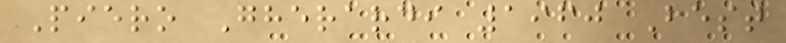Piero Gherardi 1960 Best
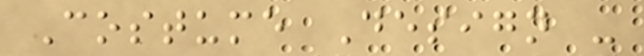Costume Design -
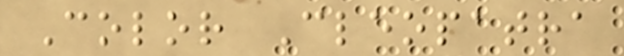Color Cleopatra
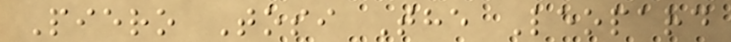Piero Tosi The Leopard
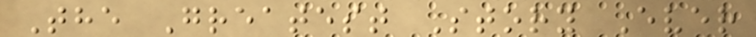The Greatest Story Ever
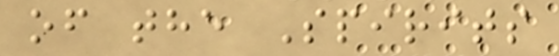of the Spirits
